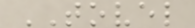TOVEL
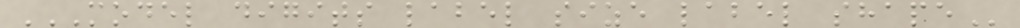MODEL DIGITS LABEL SIZE LABEL SHAPE
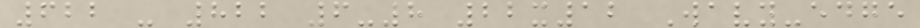622 - 822 6-8 22x12 Wavy-edge
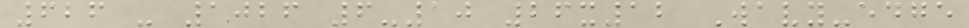626 - 1026 6-10 26x12 Wavy-edge
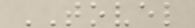TOVEL
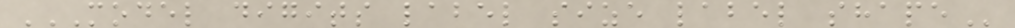MODEL DIGITS LABEL SIZE LABEL SHAPE
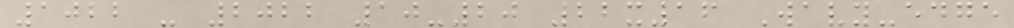1022 - 2022 10-20 22x16 Wavy-edge
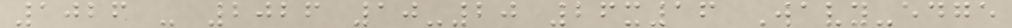1026 - 2026 10-20 26x16 Wavy-edge
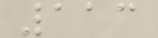113
